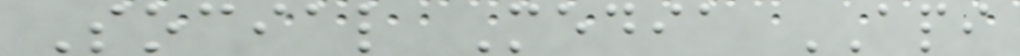Social Media API
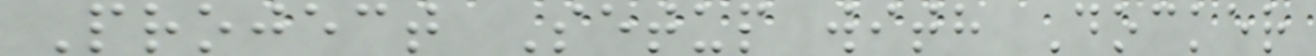Project Setup with Docker
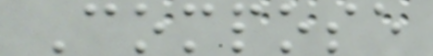Compose
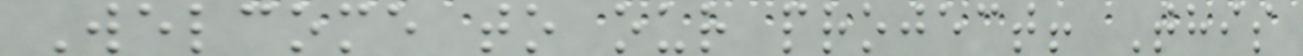Welcome to our project! This
